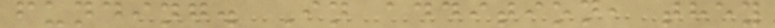funding. In addition, they
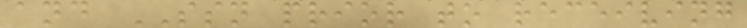and SSN prior to receiving
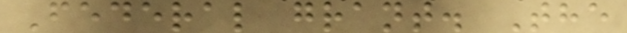Federal grant. The
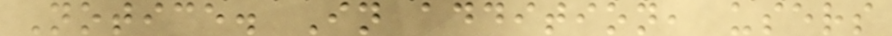Notice. In addition, users
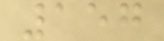157
